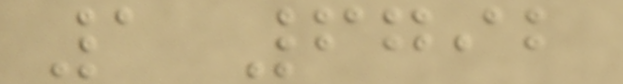1 6792
